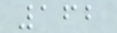162
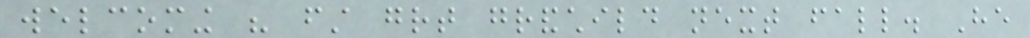welcoming his first great grandchild next fall. He
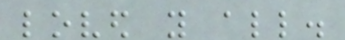loved you all.
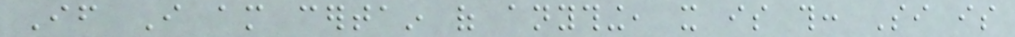If I am certain of anything, it is this: Si is
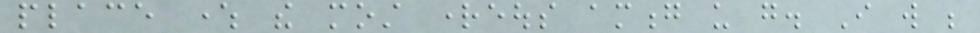place where the most righteous among us go. I will be
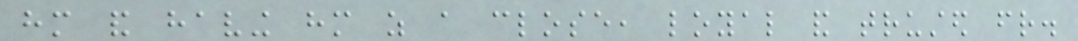him and having him as a close, loyal and trusted friend.
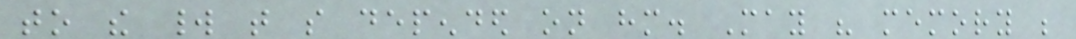to the world that so depended on him. May his memory be
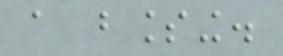a blessing.
